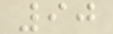90
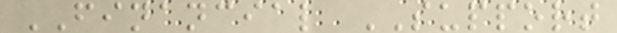FINANCIAL SUPPORT
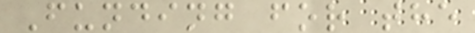Funding for the
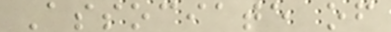Associate of
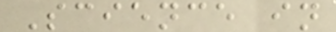Science in
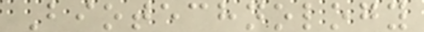Biotechnology
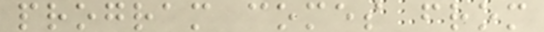program comes from
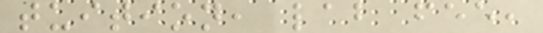tuition, lab fee,
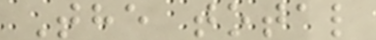The total
